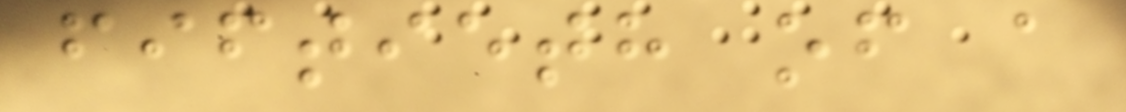fiftieth of a
